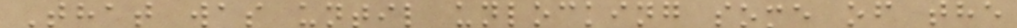That was until unlocking some of the
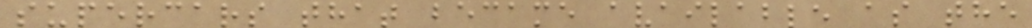supercars that became available as the
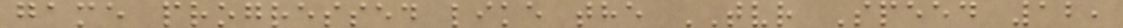game progressed like the TVR Speed 12,
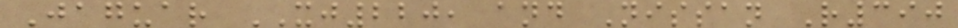Jaguar XJ220, and Nissan R390
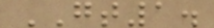GT1.
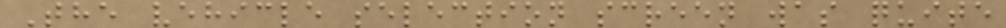The vehicle selection screen was quite
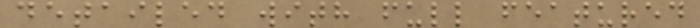detailed with full featured
